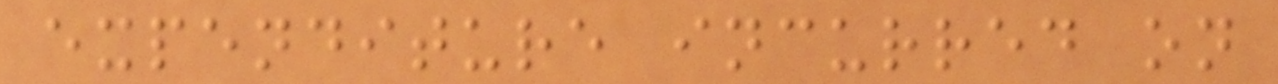expenditure incurred on
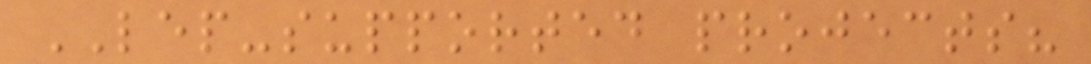LEP-supported projects?
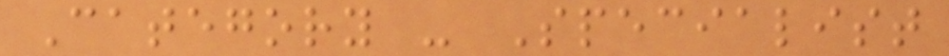Category - Specialist
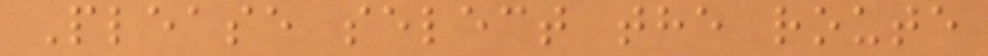Please select the route
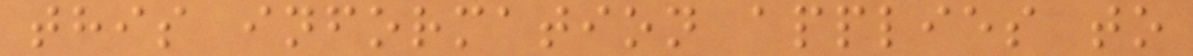this information applies to
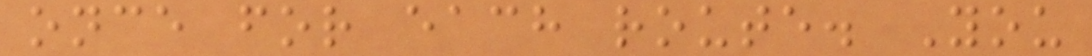once for each route. You
